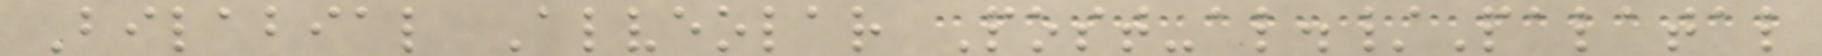Bilabial Alveolar Post-al./Palatal
